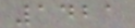1421
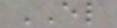EL
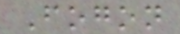Fogon
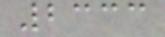2333
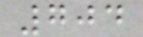704
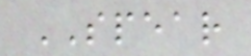SPEAR
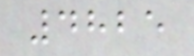4825
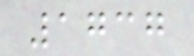1737
